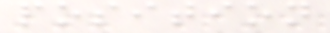position
